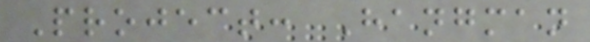Project: Hangman
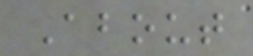About
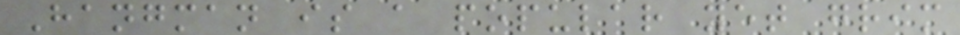Hangman is a popular yet grim
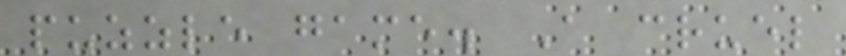puzzle game. A cruel
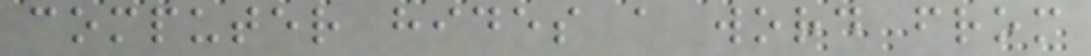computer hides a word from
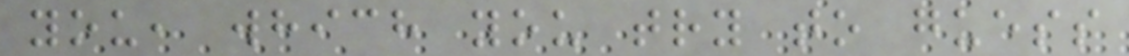you, which you try to guess
